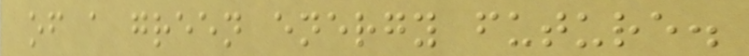of a green energy future.
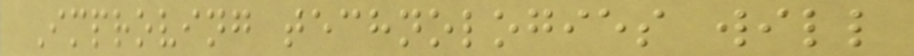Improving technologies will
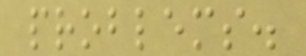problems.
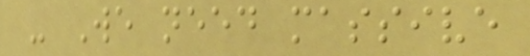- We need massive
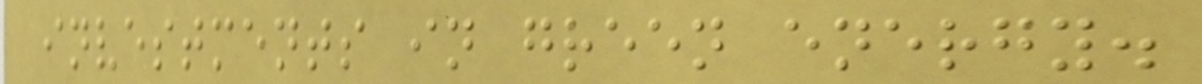investments in green energy.
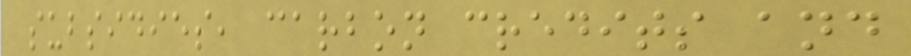subsidies, carbon credits and
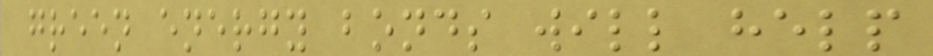green energy bonds will help
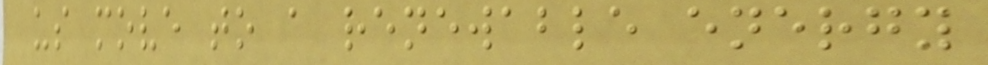us move to a renewable energy
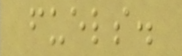fuels.
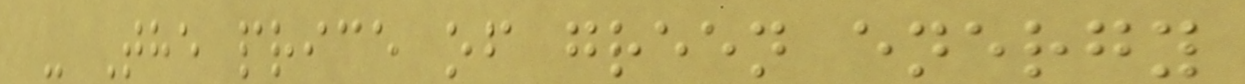- The price of green energy
